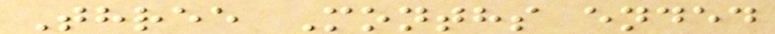Three Months ended
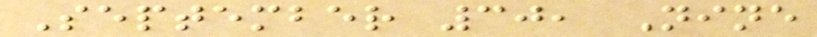September 30, Nine
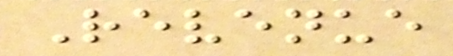Revenue
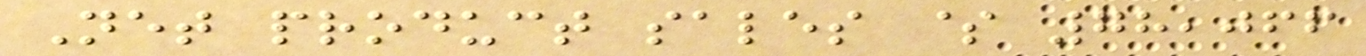Net product sales $ 78,066
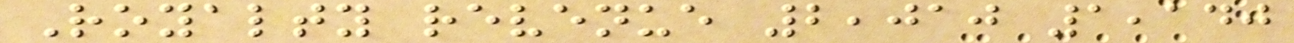Royalty revenue 2,010 1,140
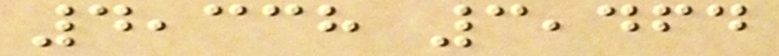4,338 3,464
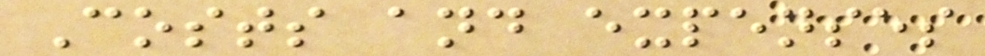Costs and expenses
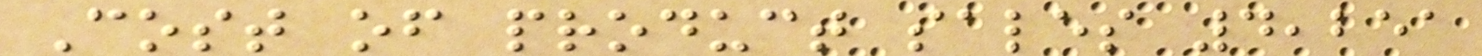Cost of product sales 4,251
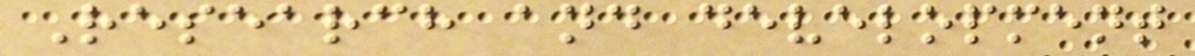Research and development
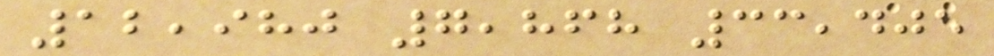12,980 7,868 33,405
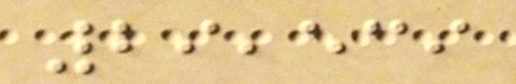29,539
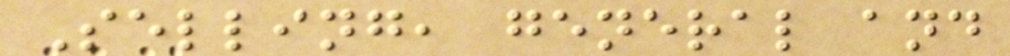Selling, general and
